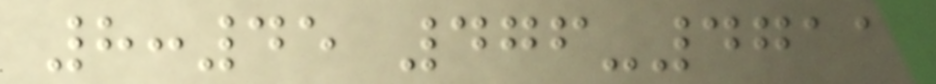8:45 476-4711
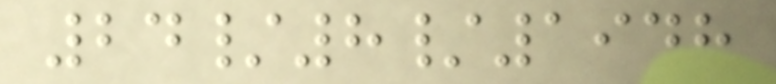24/8/1948
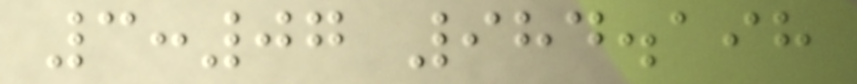3:07 984.198
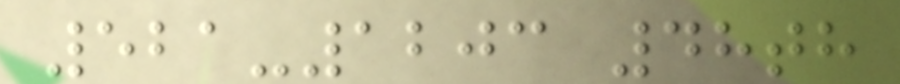521-1203 48th
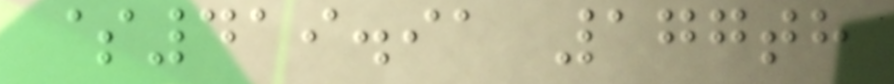$419.91 177th
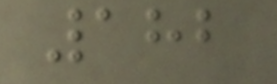182
